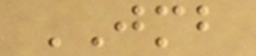JMB
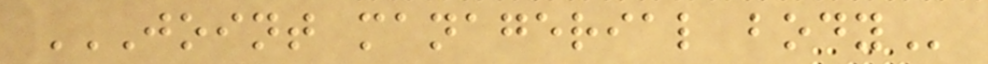JOINT MANAGERIAL BODY
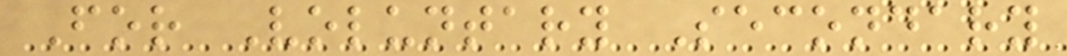For Voluntary Secondary
